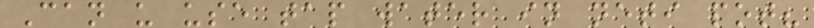Can u use tap water in neti pot?
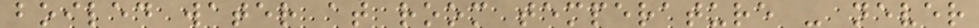boiled water at room temperature - never
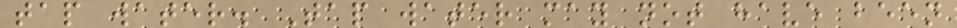tap water. Tap water may not have been
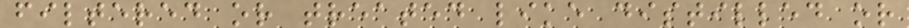filtered or treated like distilled or
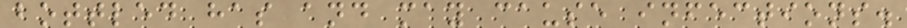bottled has and may cause infections.
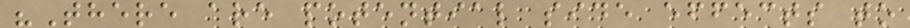"There are potential side effects to
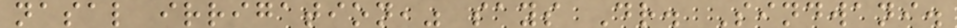nasal irrigation," says Dr. Sindwani.
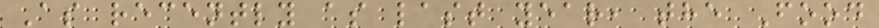As recently as last year, the Food
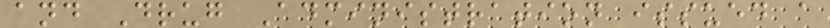and Drug Administration issued a
